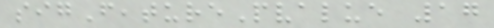sigFeaturePvalue 17
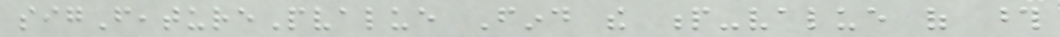sigFeaturePvalue Find the p-value of those
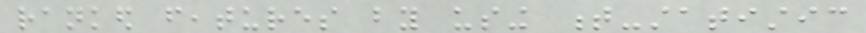ranked features by using t-statistic
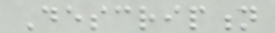Description
